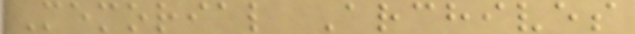Memorial Archives
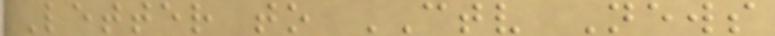Letter to CTV News
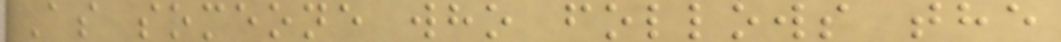As someone who follows the
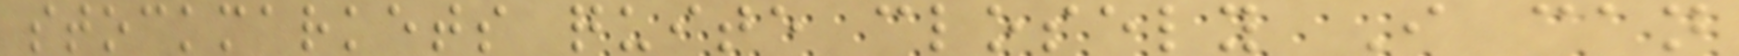stockmarkets quite closely I can
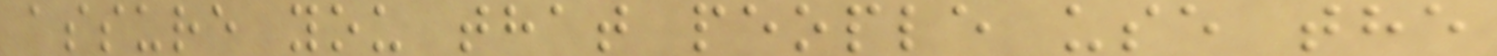assure you that people use the
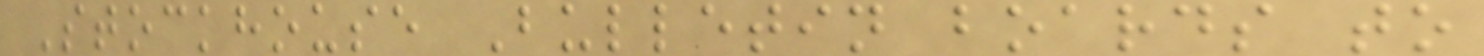Stockhouse Bulletin boards to
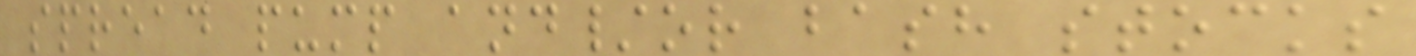spread pump and/or bash stocks
